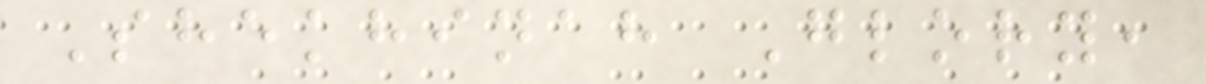Shekhinah Glory,
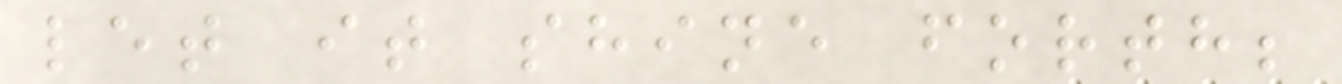let it shine forth;
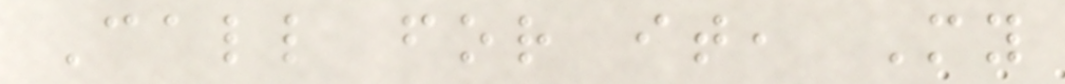Call for it, My
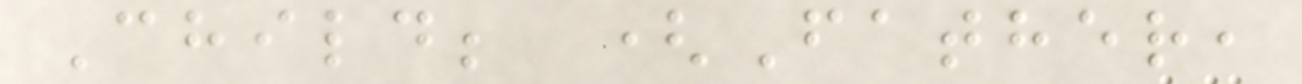Child; (Father,
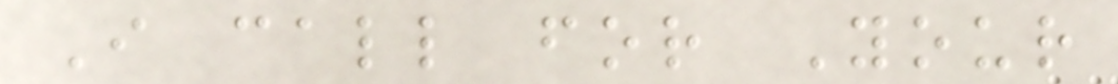I call for Your
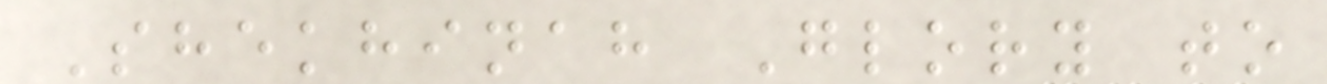Shekhinah Glory to
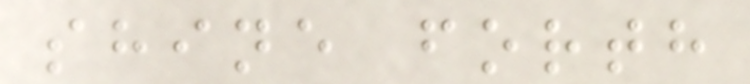shine forth
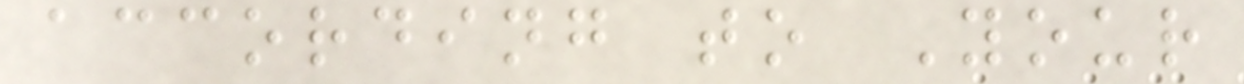according to Your
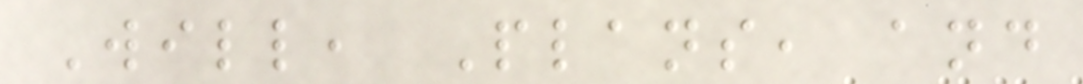Will, Plans, and
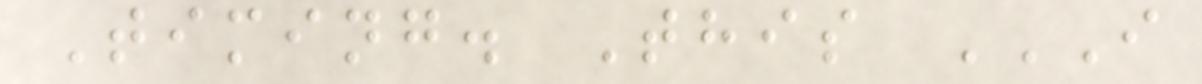Timing. This I
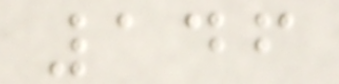146
